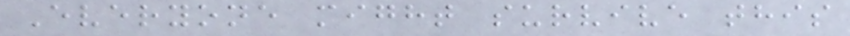Everyone might survive this
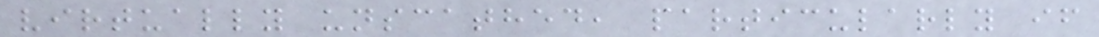virtually unscathed, particularly if
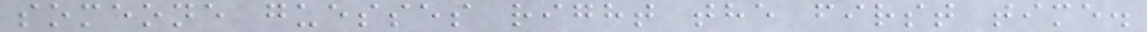someone guesses right the first time.
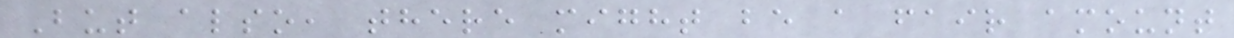But also, there might be a fair amount
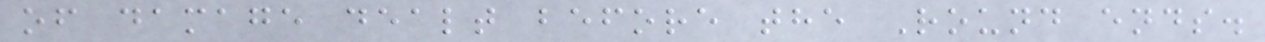of damage dealt before the Round ends.
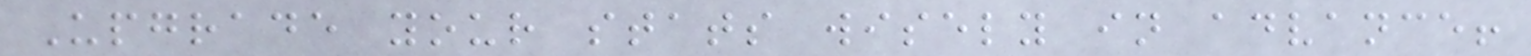Upgrade your stats wisely in advance!
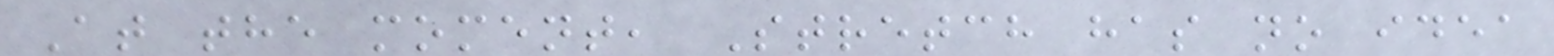At the moment, Stretch has no idea
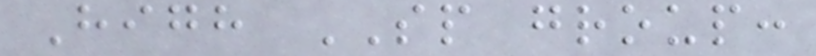High SP group:
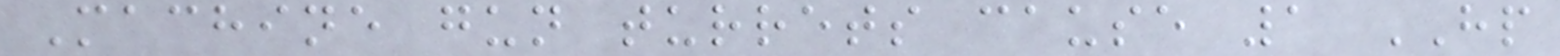Machine gun turrets cause 1 HP
